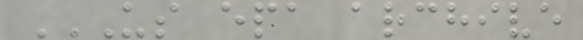US EPA ARCHIVE
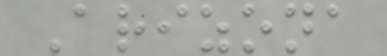Arizona
